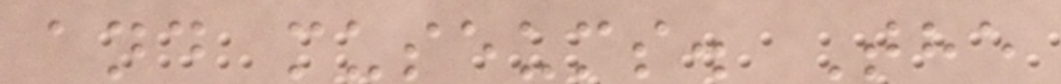and museums. The
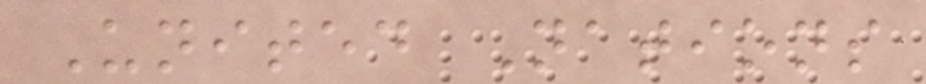United Nations
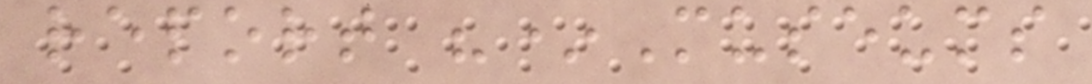report "*Museums
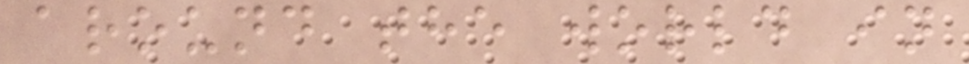around the world in
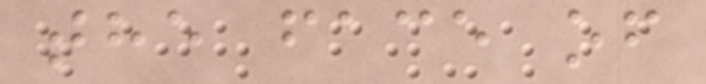the face of
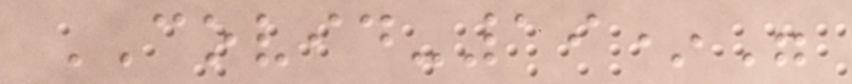COVID-19*"
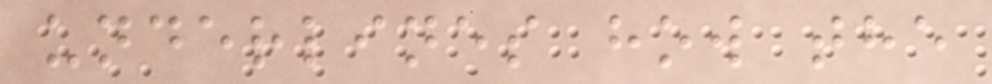underlines how the
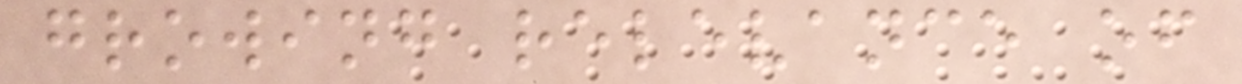growing relevance of
